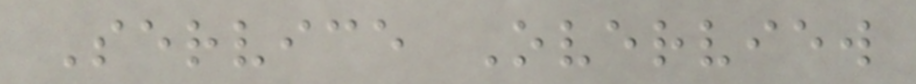Service Overview
